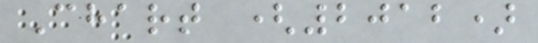Chart (2012)
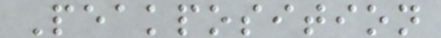Peakposition
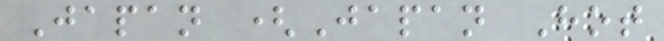Japan (Japan Hot
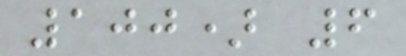100) 6
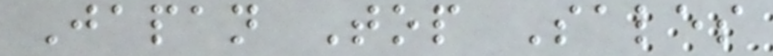Japan Top Sales
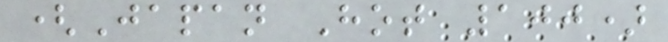(Japan Hot 100)
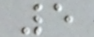5
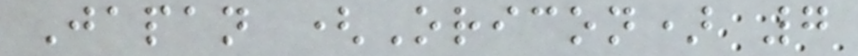Japan (Oricon) 7
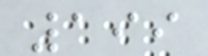199
